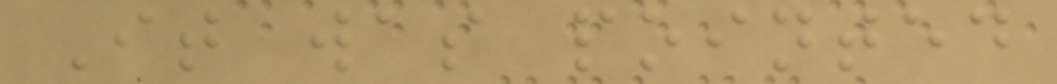It was pointed
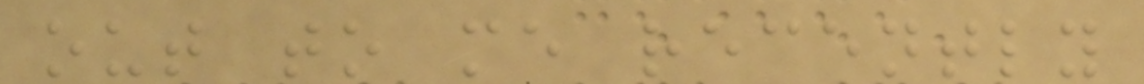out to me recently
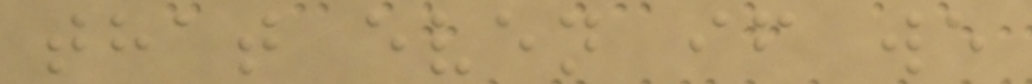that even if we
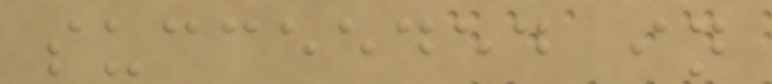succeeded in
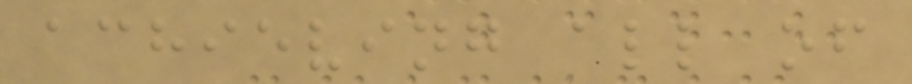achieving all of
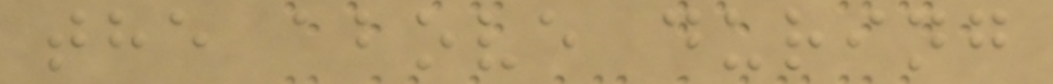the above during
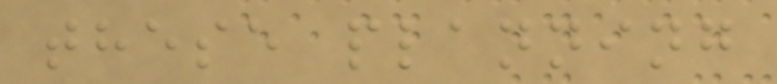these planning
